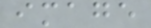image
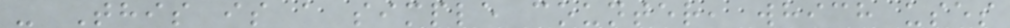- This is a simple counter, which uses
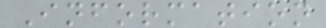Information
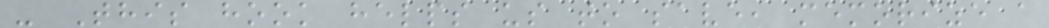- This hook helps us to save, memorize a
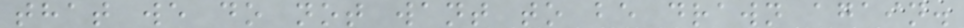that we do not want to be drawn again.
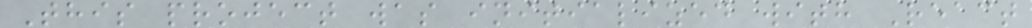This project was initialized with React
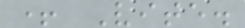+ Vite.
